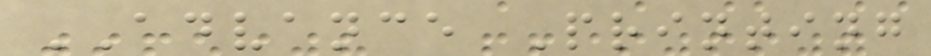ADVANCE Printing
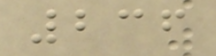236
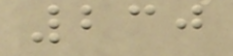230
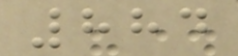884
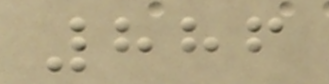886
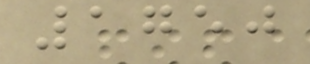1750
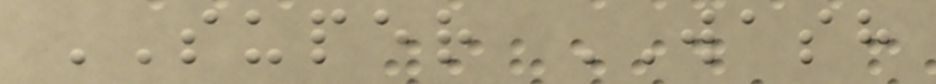SUPER WASH
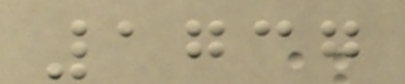1737
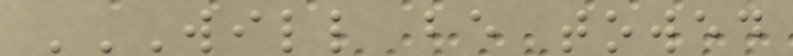WILL BE TOWED
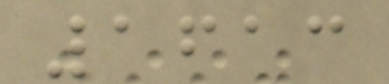1613
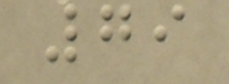79
